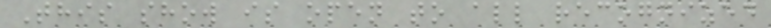This show is open to all recognized
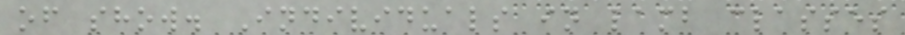of show. Individuals in lamb classes
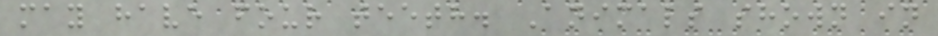may have four teeth. Animals shown in
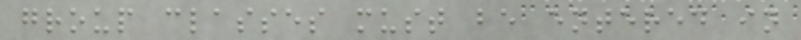group classes must be entered in
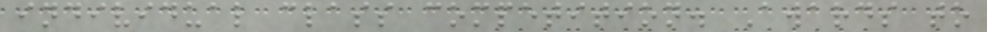individual class competition. Awards to
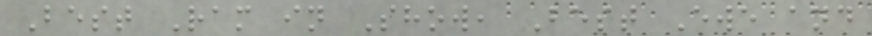Best Ram in Show, Best Ewe and
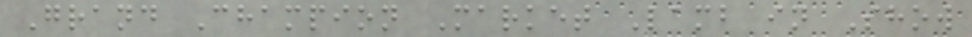Grand Champion Market Lamb in Show
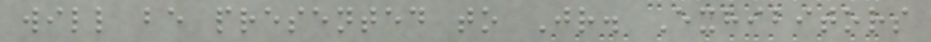will be presented to Jr. Exhibitors
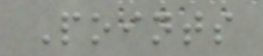Points
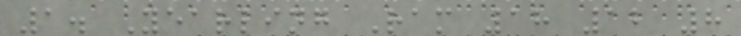1. Yearling Ram 18 12 8
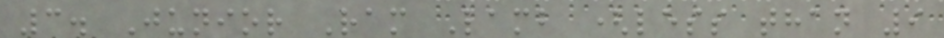3. Junior Ram Lamb (less than 9
